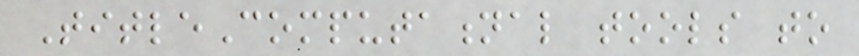TitleComputational tools to
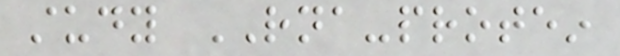study RNA-protein
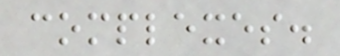complexes.
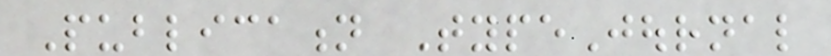Publication TypeJournal
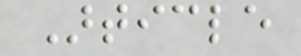Article
